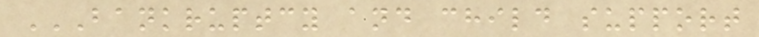BANKRUPTCY AND CHILD SUPPORT
